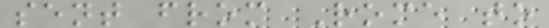sent from Rome to
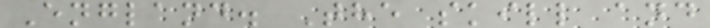England. The skill and
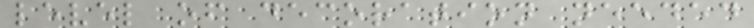level of decoration needed
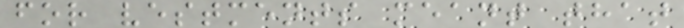for vestments meant that
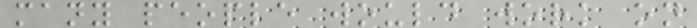many people would work on
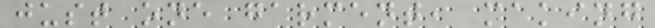just one garment, making
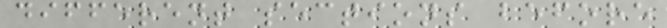different sections before
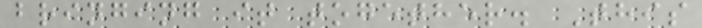bringing it together. This
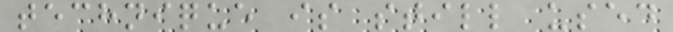technique is still used
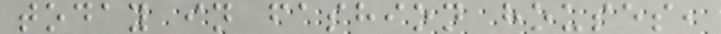today in fashion houses,
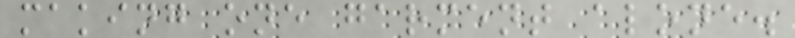making one garment alone.
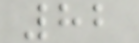82
